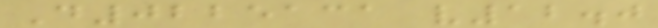D0225131 v12.0
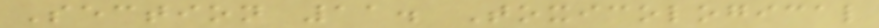Section 11. Toxicological
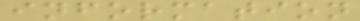information
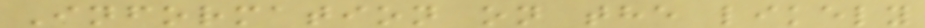Information on the likely
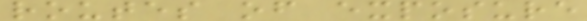routes of exposure
